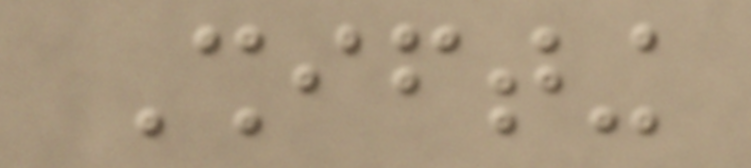Shifting
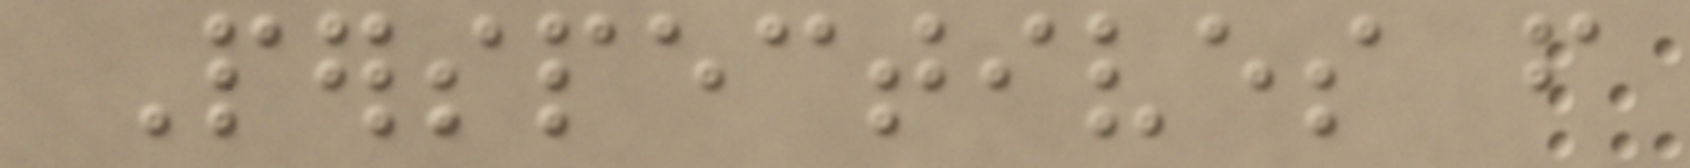Perspectives from
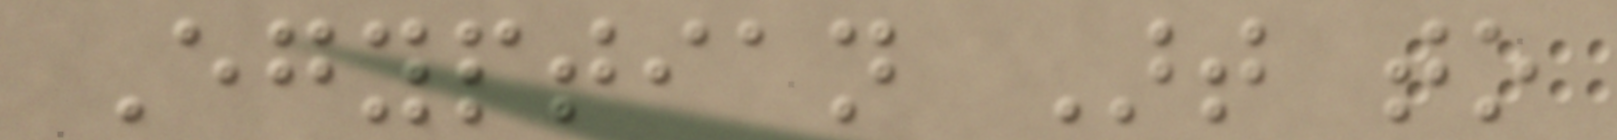Egyptian Art to
